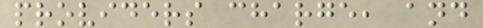providers charge, and
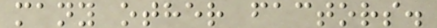many other factors.
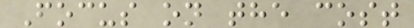Focus on the cost
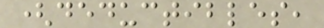(deductibles,
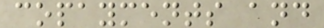copayments and
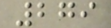279
